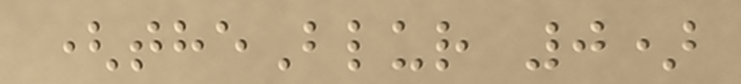(theBlur 0)
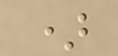)
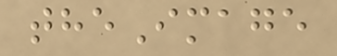theImage
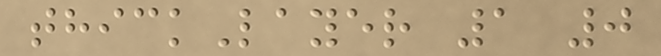thickLayer 1 0
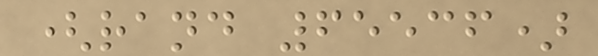(rand 65536)
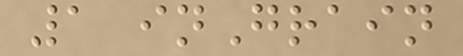1 inGrain
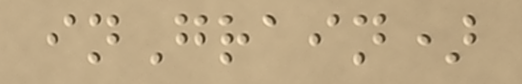inGrain)
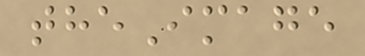theImage
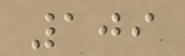109
